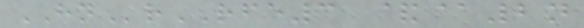HNrRFE3 &@2n
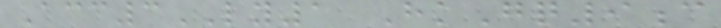Acc3LY1 HkGq9c
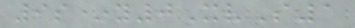9s*y0XvS1
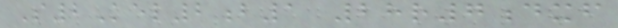S2Kel2b1 28r7dxf
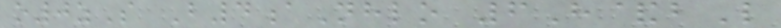o0zS B4aNhlo 6H&bL
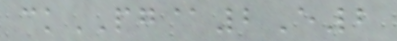ckPG@2E2
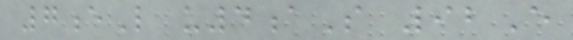7eL u4aS 92E
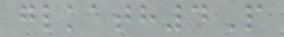glkath4P
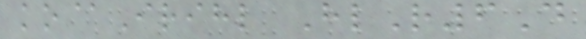ko@Irihl HlR6D
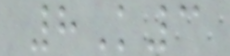8K3
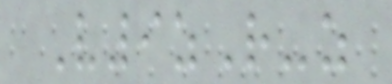V9zR-z
